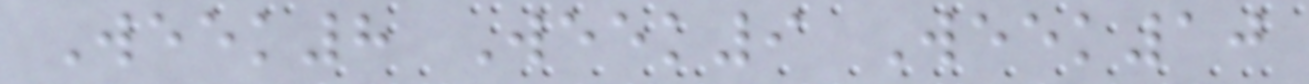Week8 Week9 Week10
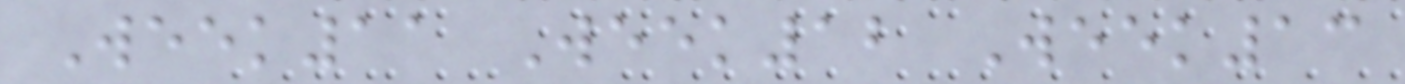Week11 Week12 Week13
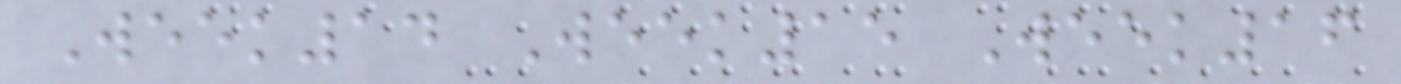Week14 Week15 Week16
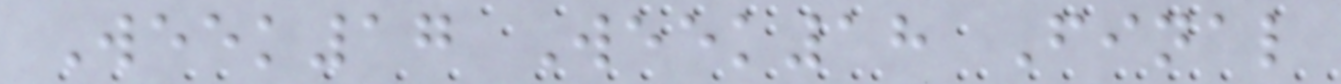Week17 Week18 Final
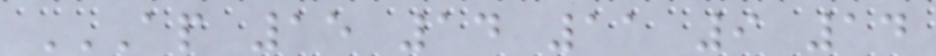AP 15 14 11 9 14
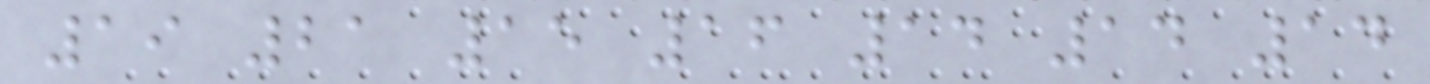19 21 15 16 14 14 14
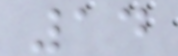14
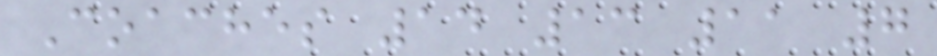Coaches 14 13 11 7
